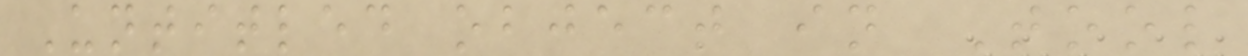Untitled object in Tool
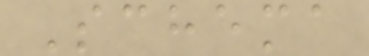Schema
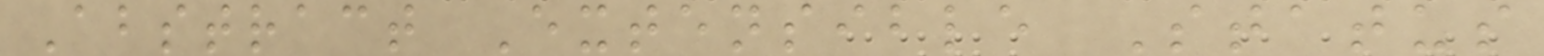Abstract Extensible Status
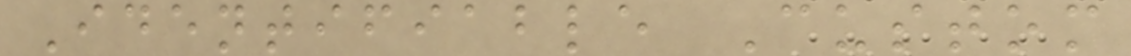Identifiable Custom
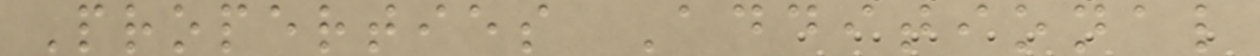Properties Additional
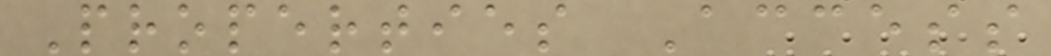Properties Access
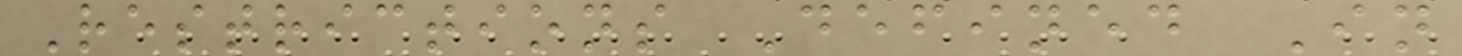Restrictions Defined In
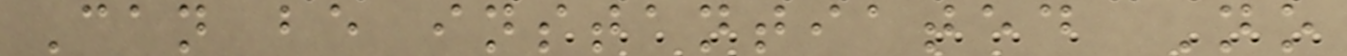Can be instantiated No
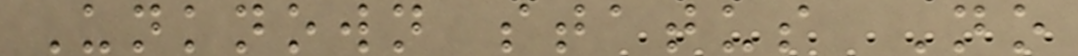Unknown status No
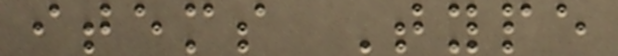items Type
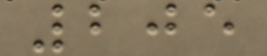205
